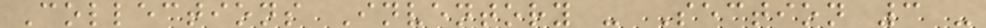Collections Inventory - Section 3 -
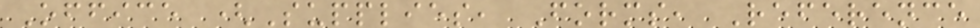Office (Supplies, Forms, Reference
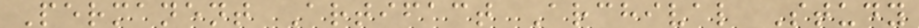Permanent Artifact Archival Study
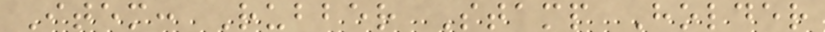Item: Rubber Stamp Holder
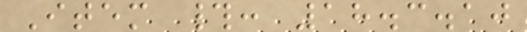Item #: 18.3.10
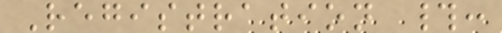Registration #:
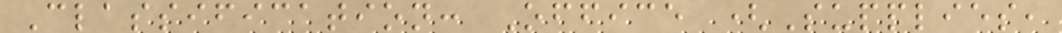Classification: Office (Supplies,
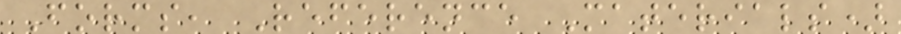Forms, Reference Materials)
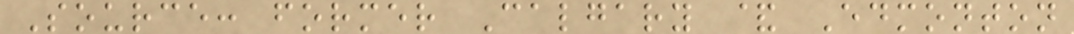Source: former Calgary & Edmonton
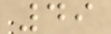49
